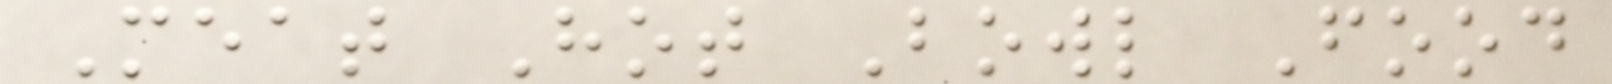Meat Hot Bowl Food
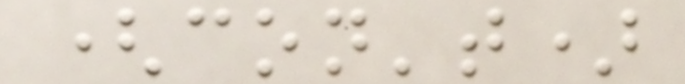(con't)
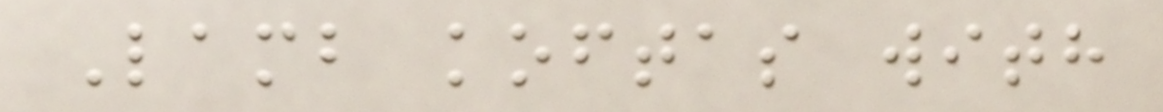Lamb koftas with
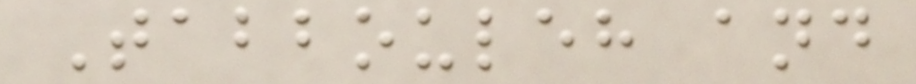Tabbouleh and
